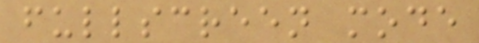fullscreen mode
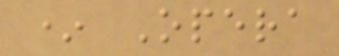* Opera
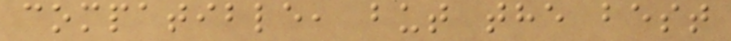compatible, but the best
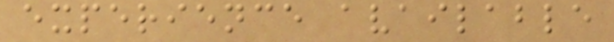experience available
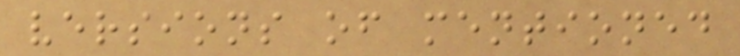versions of mentioned
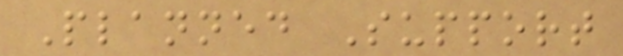Planned Support
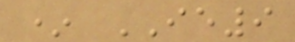* IE9
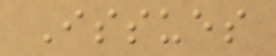Issues
